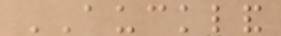AUCKLAND
